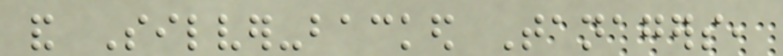and Silver-backed Tanagers,
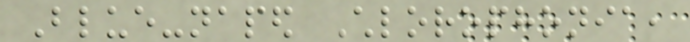Blue-naped Chlorophonia,
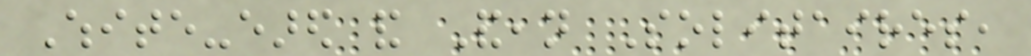White-eared and Andean Solitaires,
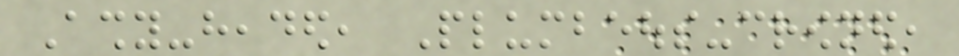Ashy-headed, Plumbeous-crowned,
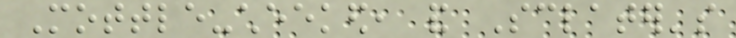Mottle-cheeked, and Sclater's
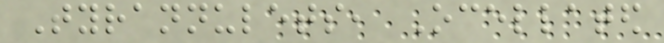Tyrannulets, Ocellated
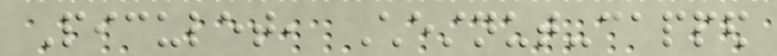Piculet, Chestnut-capped
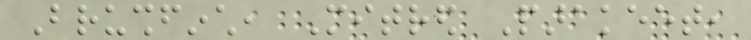Brushfinch, Mitred Parakeet,
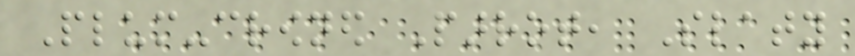Plum-crowned Parrot, Slaty
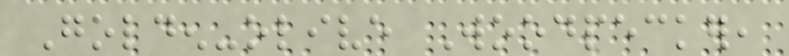Golden-olive Woodpecker,
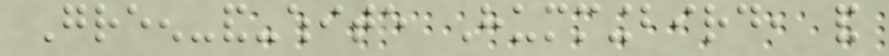Green-and-white Hummingbird, and
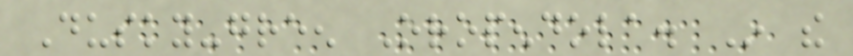Dusky-green Oropendola. In the
